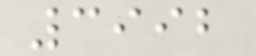3992
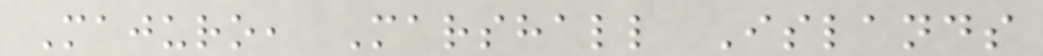Majuro, Marshall Islands
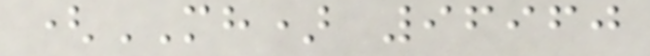(MH) 96960
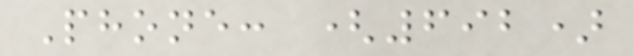Phone: (692)
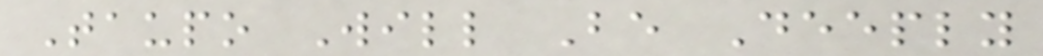Taupo Will Be Deeply
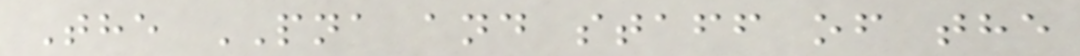The PNA and staff of the
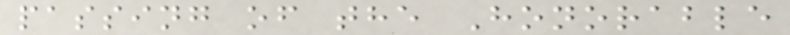passing of the Honorable
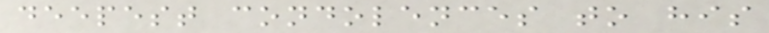deepest condolences to his
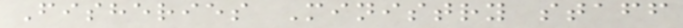Fisheries Ministry staff
